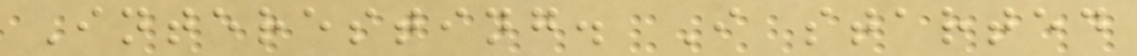Interesting. I started
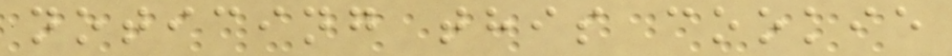noticing this cookie
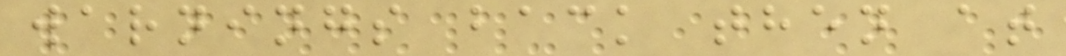warnings back then at
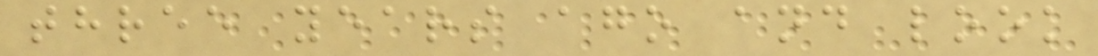three years ago and look
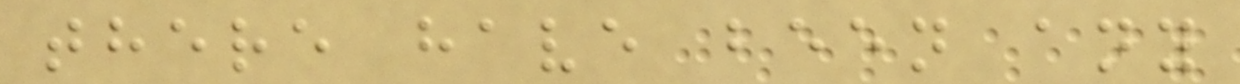there have been any
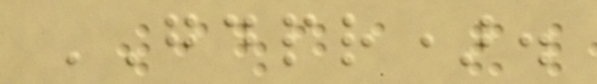GDPR).
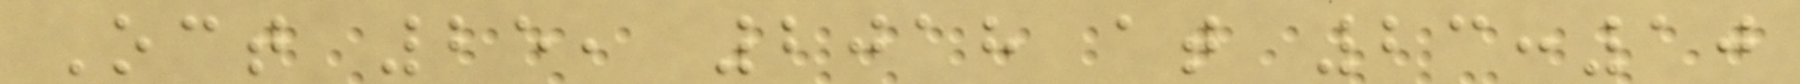Oct 25, 2018 at 23:10
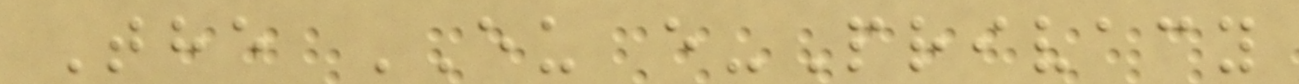The EU e-Privacy
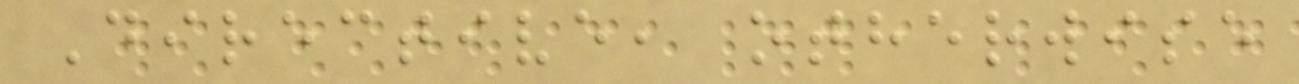Directive, otherwise
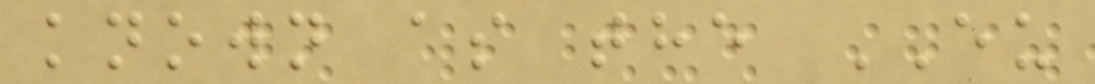known as the EU
